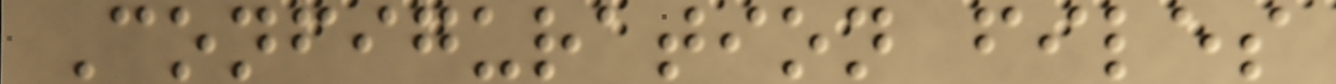Configuration files
